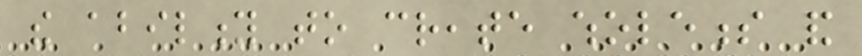the ability to create wholeness and
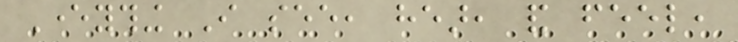Everything I see, hear, and feel,
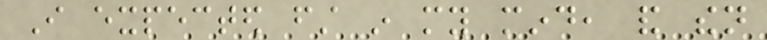I expected first in my mind, and then
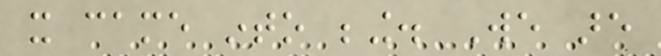it came into being. We are
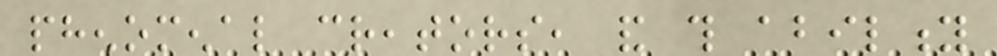phenomenal creators, and this ability
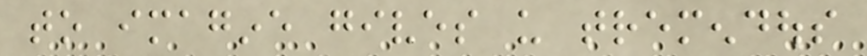to imagine gives us tremendous
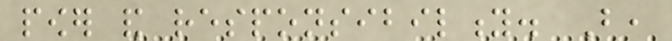power and responsibility. But,
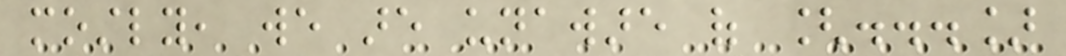mostly, we are unaware of [...]
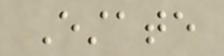Estate
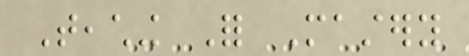Teaching For Mastery
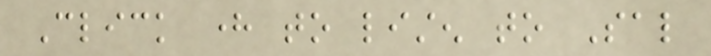Click here to listen to Sal
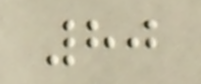80
